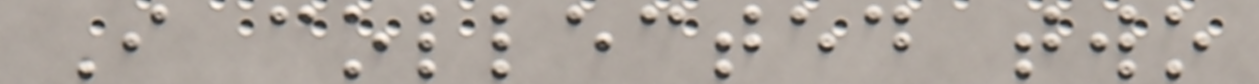I collected two
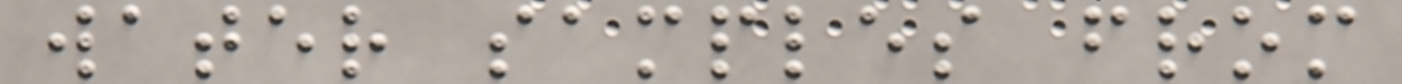water samples from
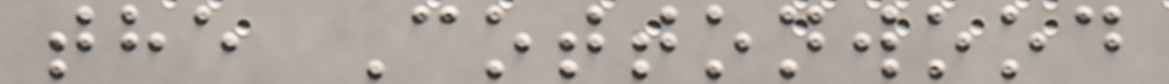the Cottonwood
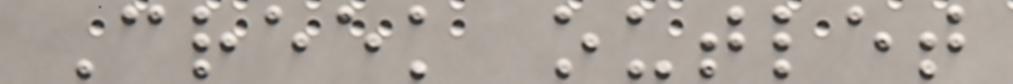Creek outlet
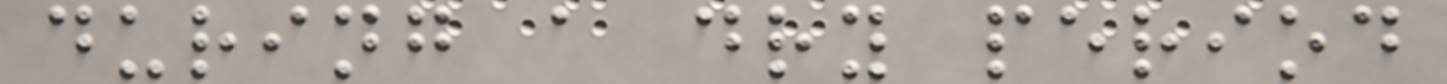during a dry period
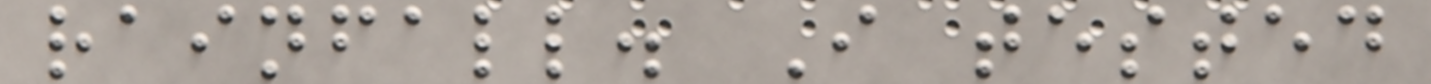rainfall. I tested
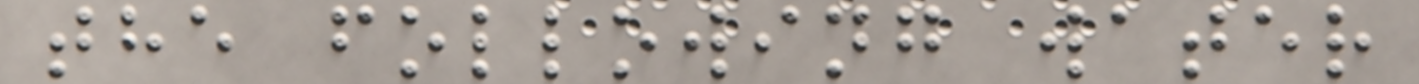the following water
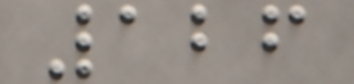126
